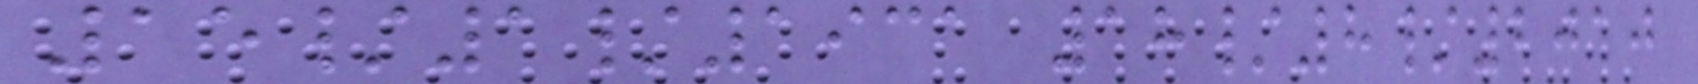15/1/1931 18/8/2010
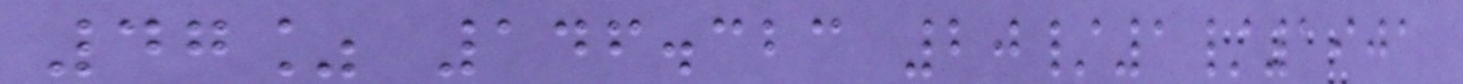47% 146.323 20/1/1901
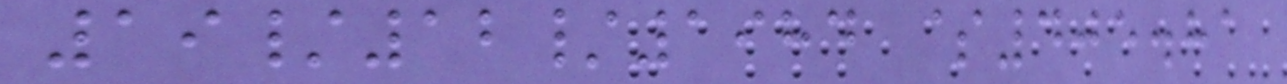19/12/1984 $405.81
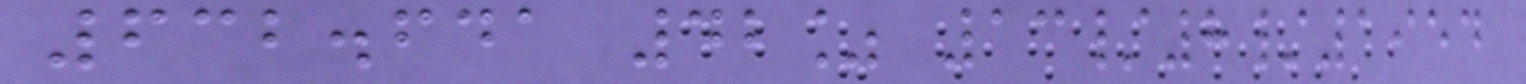632.641 42% 13/8/1954
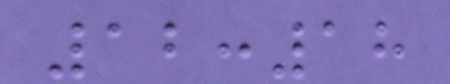12:18
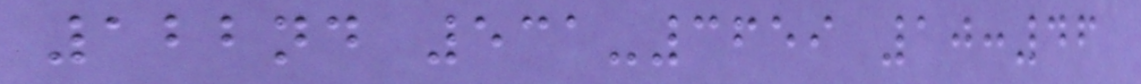122nd 531-3659 10:46
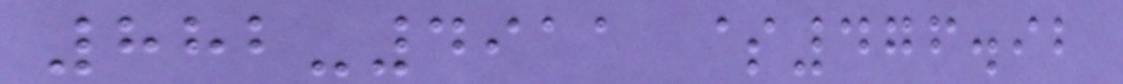882-4911 $476.92
